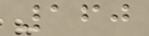160
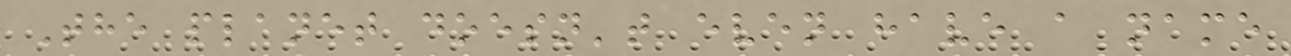The planet doesn't even have a name
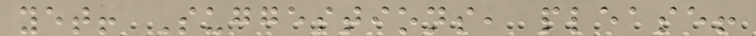yet! Suggestions, please!
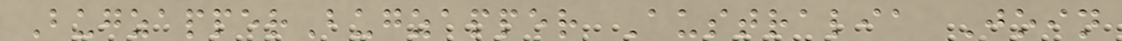BugzapperBugzapper Australia Join
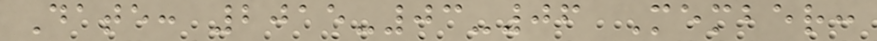Date: 2015-03-06 Member:
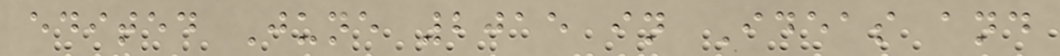edited June 2015 in Ideas and
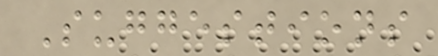Suggestions
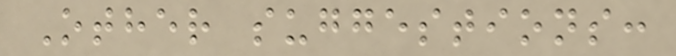Other suggestions:
